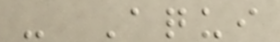- Aqui
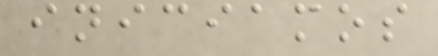iniciamos
